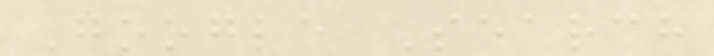Google Search
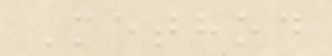Method
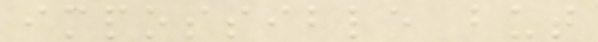impossible but
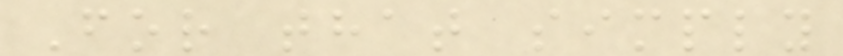For that simply
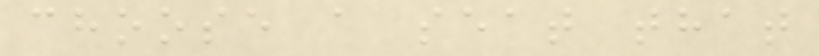choose a seat that
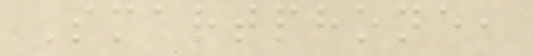Smartphone,
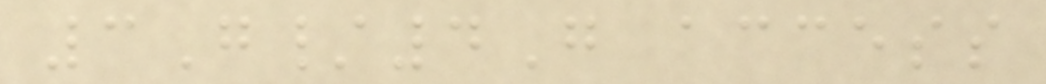3G/4G access
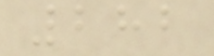282
